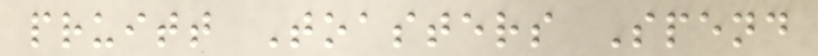pruitt Toasters Spend
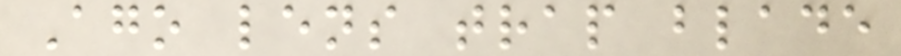Ago lens trap blade
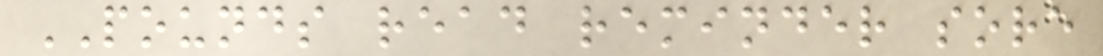POUNDS read reminder sore
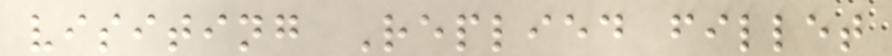visiting Replied fillet
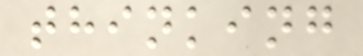thinking
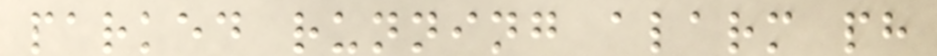parked running alarm ph
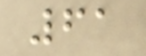61
